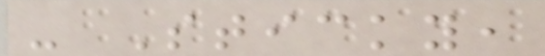- Sticky,
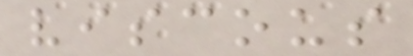viscous
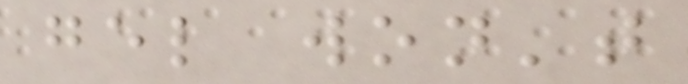gel won't
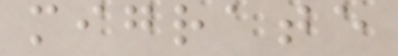migrate
